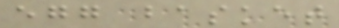egg basket
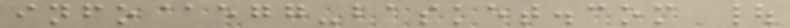info@egg-basket.com |
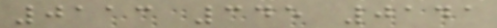0113 345 0141
